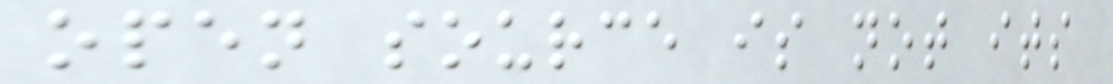open source is not its
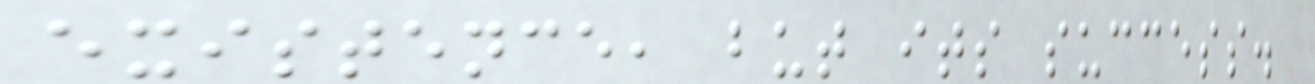existence, but its success.
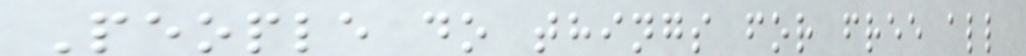People do things for free all
